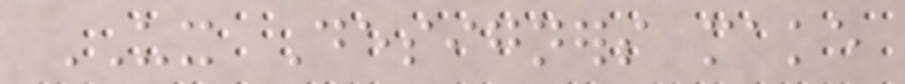UX Designers make
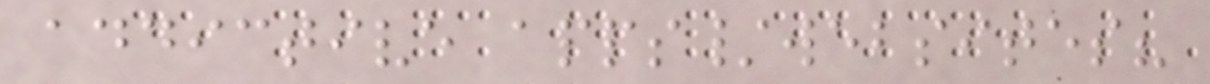addictive apps/websites?
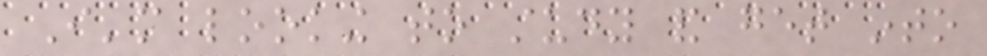I'm looking to study and get into
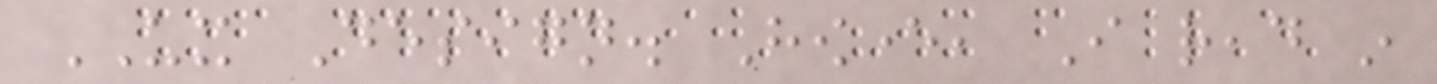UX Design. However, I read in
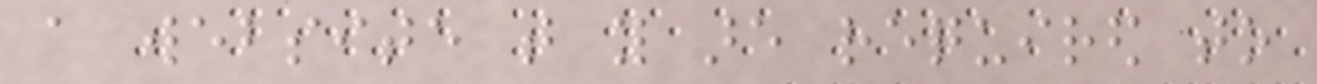a website that you are required to
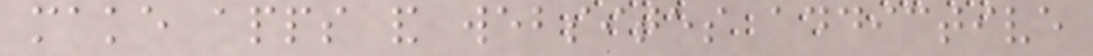make apps and websites addictive
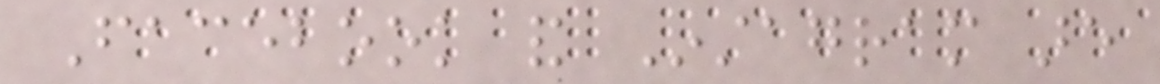Facebook and Instagram are
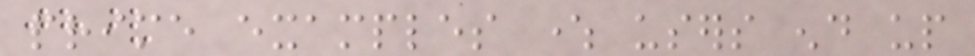prime examples where users end up
